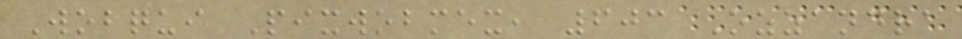Wobqui Pixwobmex, 603 Ozzandra
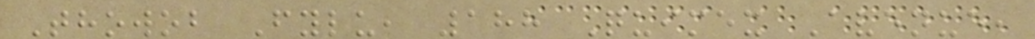Thowob Fylu, 188 Quimex Avenue,
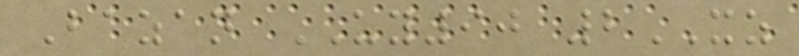Bazan UY90 2XZ
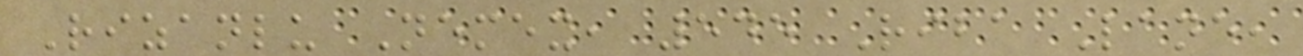Rizanlu Nemex, 545 Riba Lane,
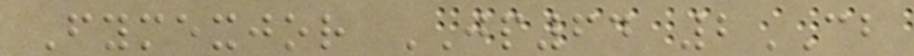Fymexjor JP64 2CB
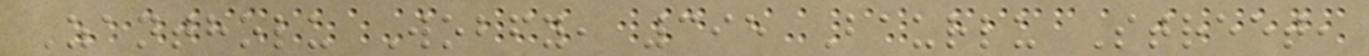Zantholu Wobfy, 395 Baurlu Street,
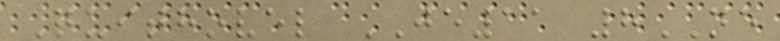Quithovel JE11 8NE
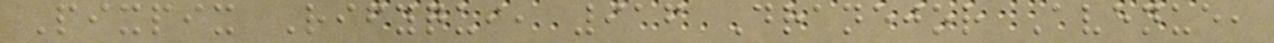Pixpix Rifyqui, 916 Dranejor Avenue,
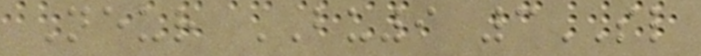Neur BU9 3SL
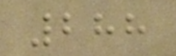288
